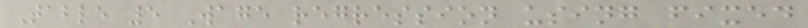Table 5 Wage regression using fixed
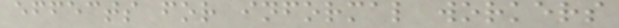effects for informal workers
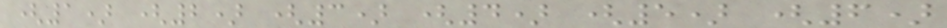(1) (2) (3) (4) (5) (6)
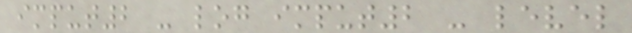imput2 - log imput2 - level
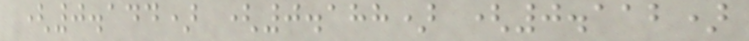(0.144) (0.188) (0.112)
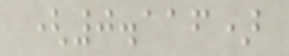(0.116)
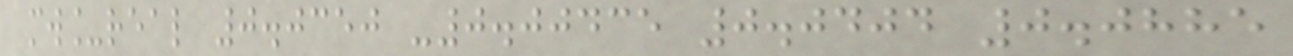mw_real 0.0350 -0.00435 0.0404 0.0885
